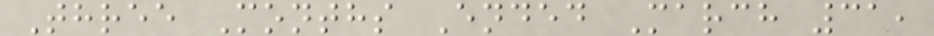Three Months Ended March 31,
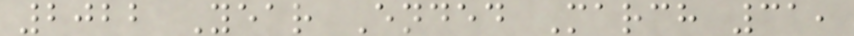2022 Year Ended March 31,
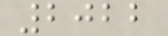2022
